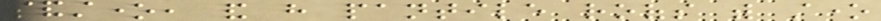sandstone, and have pantile roofs with stone
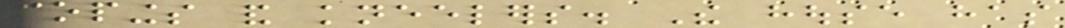copings and kneelers. The house has
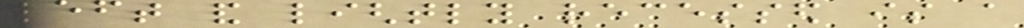left and lightly recessed is a
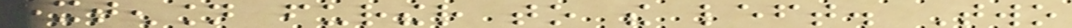extension further to the left. Two
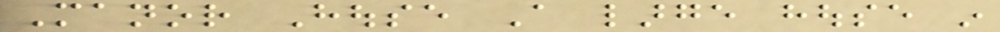Manor House A large house in
